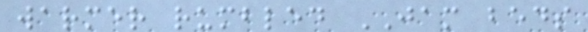warmer rumbled JAM beds
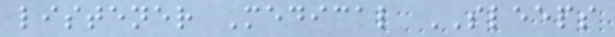listener Medical SLEEPS
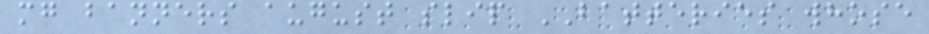mg banners august slip BATTERIES whose
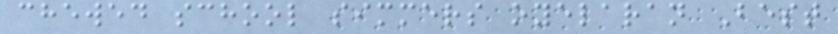chewed school simmers oyelaran Best
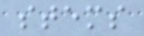stems
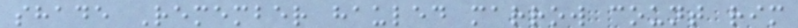shade Remember hauled marrow count rim
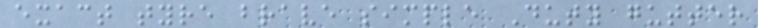exact tyre brave simple Duty gutter
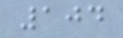104
